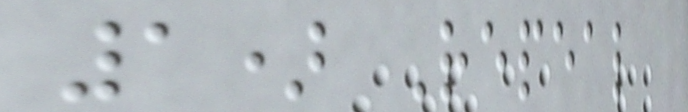1) Repeal
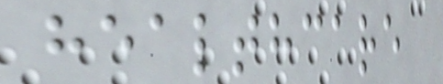healthcare
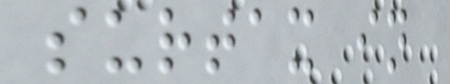surtax in
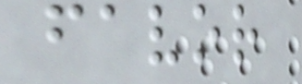favor
